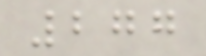277
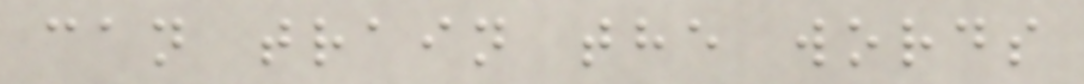can train the words
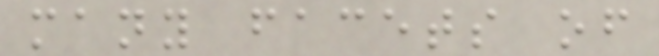many facets of
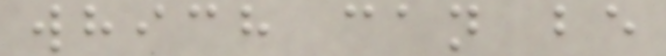which can be
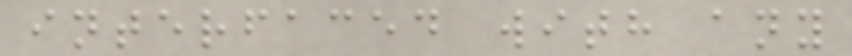interfaced with any
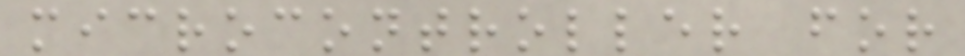microcontroller for
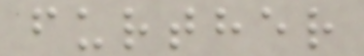further
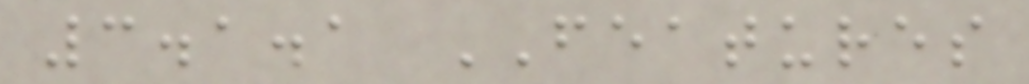3.1.1 FEATURES
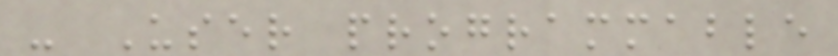- User programmable
